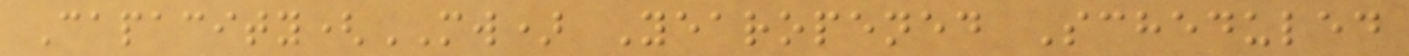Capacity(MW) Yearopened Scheduled
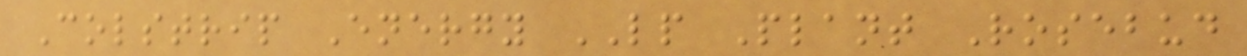Colstrip Energy LP Plant Rosebud
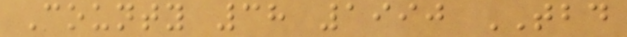County 38 1990 TBD
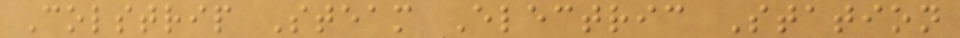Colstrip Steam Electric Station
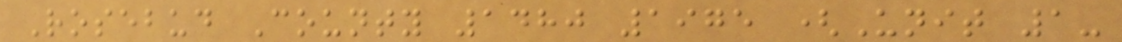Rosebud County 1480 1975 (Unit 1-
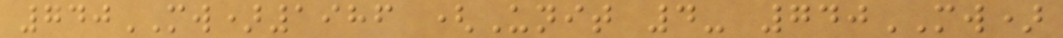740MW)1986 (Unit 4- 740MW)
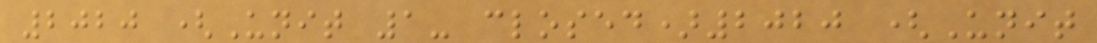2020 (Unit 1- closed)2020 (Unit
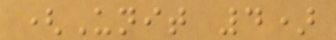(Unit 4)
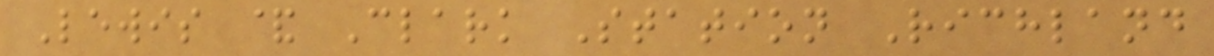Lewis & Clark Station Richland
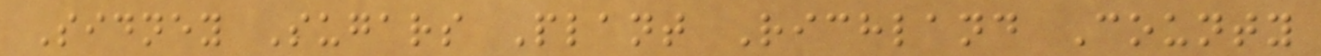Sidney Sugars Plant Richland County
